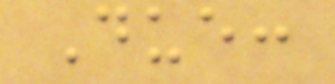Due:
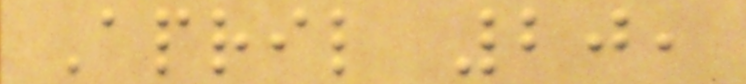April 20,
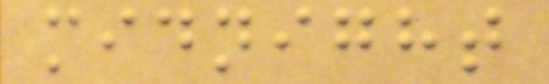midnight
